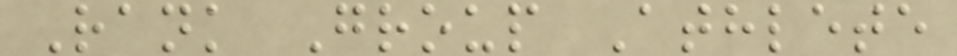Rank Group Athlete
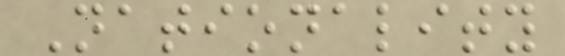Nationality
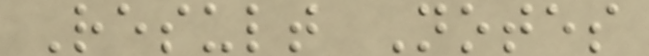Result Notes
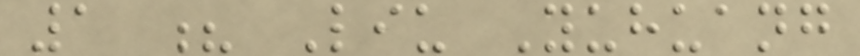1 ? Liu Yuhuang
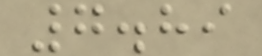7.89
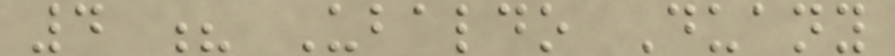4 ? Ubaldo Duany
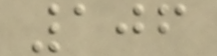106
